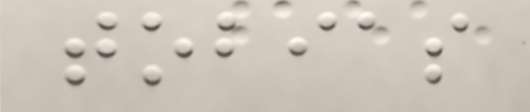tobias
